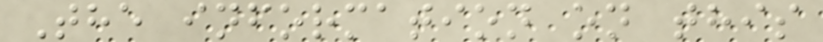The information on this
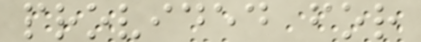provided for
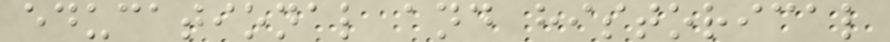educational and historical
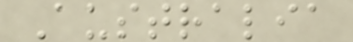Australia
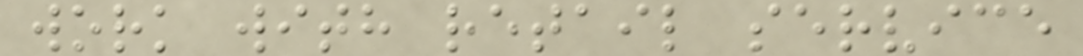work with retail service
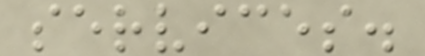services.
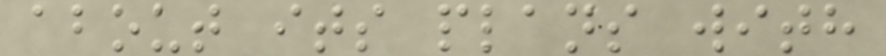about its plans with
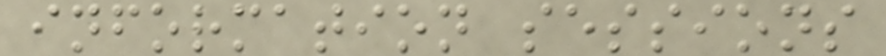information sessions
